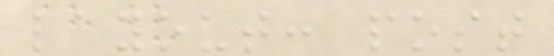layout: post
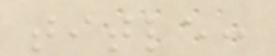title:
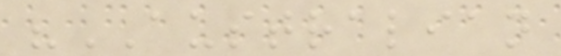"AUSTRALIAN
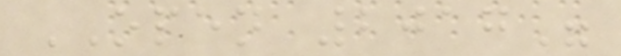OPEN 2017"
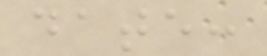date:
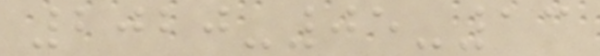2020-05-13
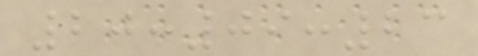20:09:23
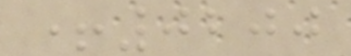+0200
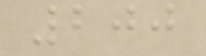200
